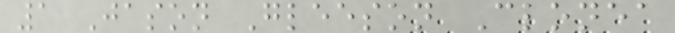1 Jason Gleeson Clonea
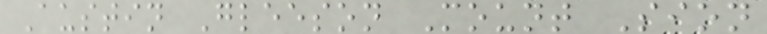Austin Gleeson Mount Sion
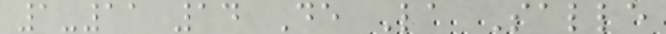1-11 14 De La Salle
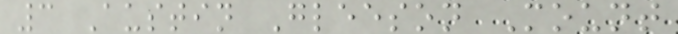3 Austin Gleeson Mount
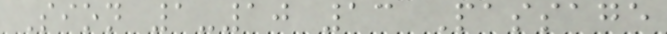Sion 1-10 13 Passage
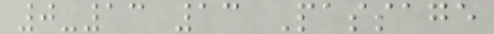0-13 13 Passage
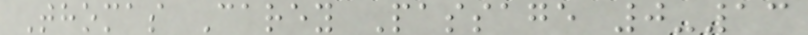Thomas Carey Passage 0-13
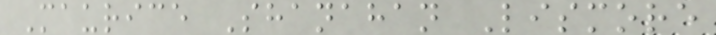Maurice Shanahan Lismore
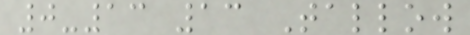0-13 13 Tallow
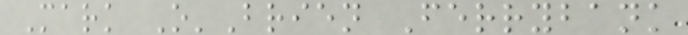Mark O'Brien Ferrybank
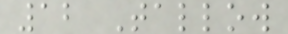12 Tallow
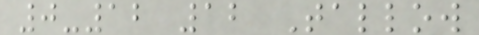0-12 12 Tallow
